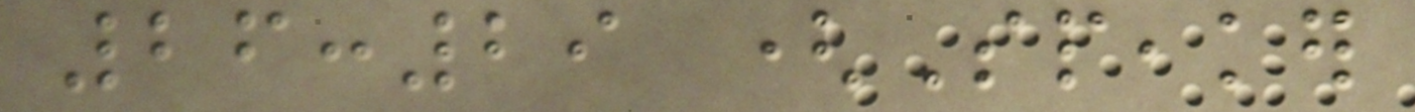26:29 (Speaker
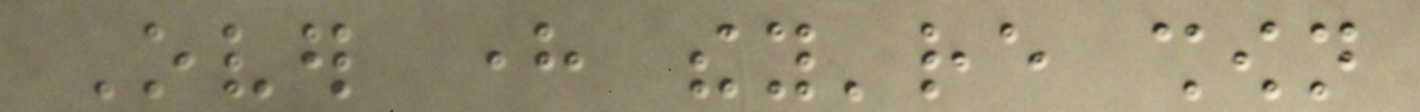Over here they're shown
